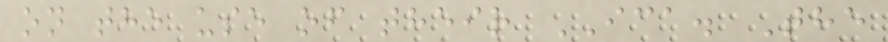on the use of their ICA. The
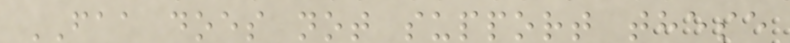FAA does not support these
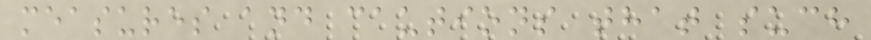measures and cautions that such
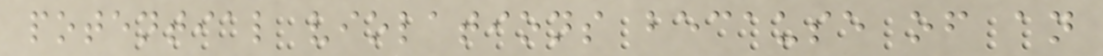potential violations because of an
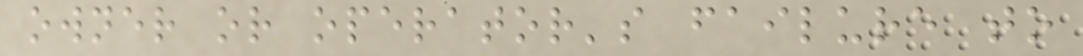owner or operator's failure to
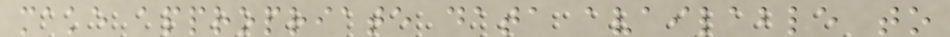make appropriate data available to
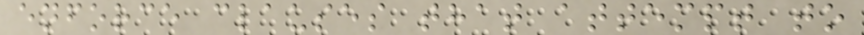enforce clauses that attempt to
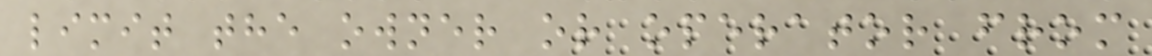limit the owner or operator from
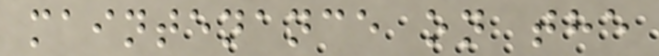maintenance on the
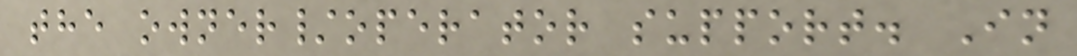the owner/operator support. In
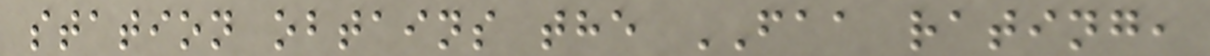station obtains the FAA rating,
